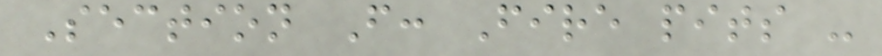Section F: Fire pits -
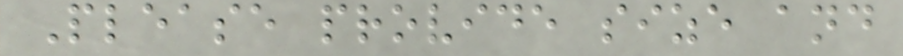Please provide size and
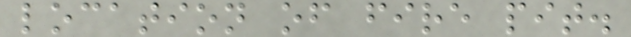location of fire pit.
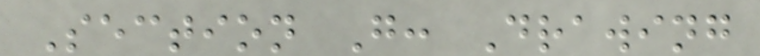Section G: Drawing
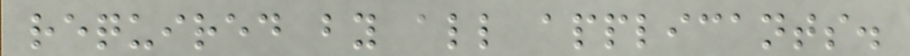required by all applicants.
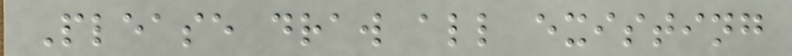Please draw all existing
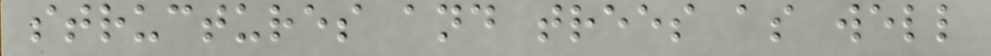structures and trees as well
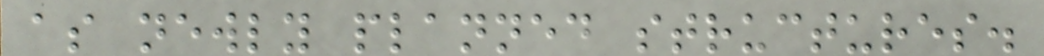as newly planned structures.
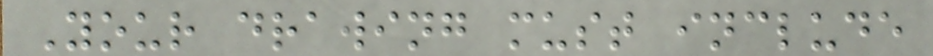Your drawing must include
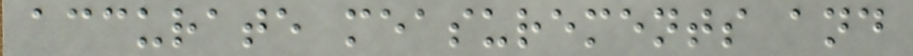accurate measurements and
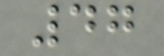47
